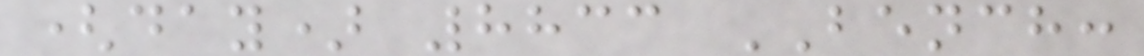(day) 8833 BENCH:
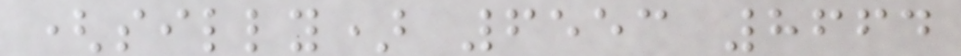(silly) 6553 8664
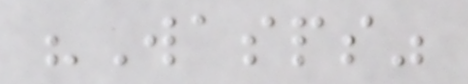"Wasps"
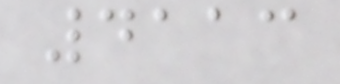4113
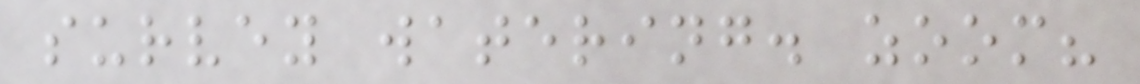survey watering. zoom?
